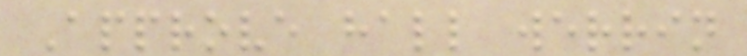Approve hall werrin
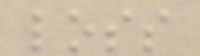loss
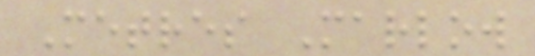Metres Marlow
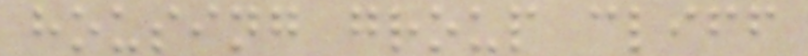housing group cliff
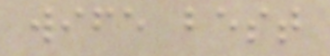wife best
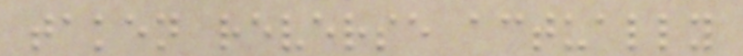taken reverse actually
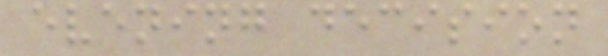evening decision
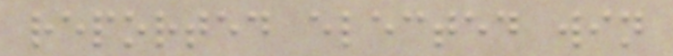reported elected win
